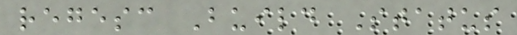regesc Build Status
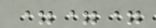===
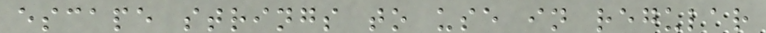escape strings to use in regular
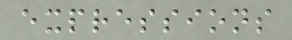expressions
